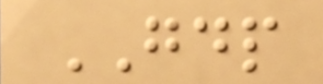GDP
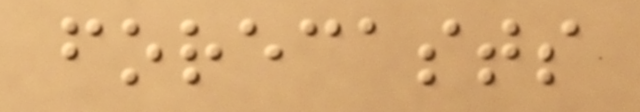forecasts
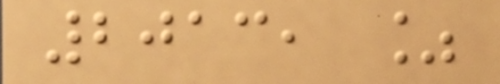2013, %
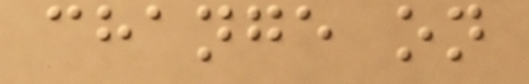change on
